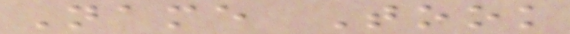Name Took
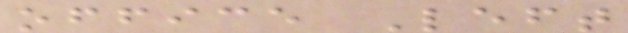office Left
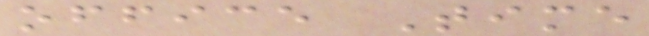office Time
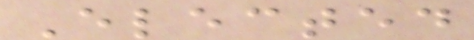Elected
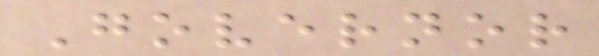Governor
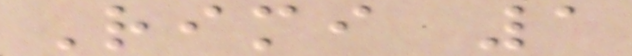Rimi 1
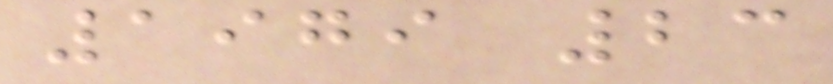1979 23
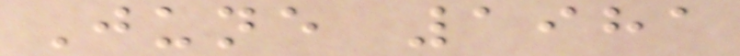June 1981
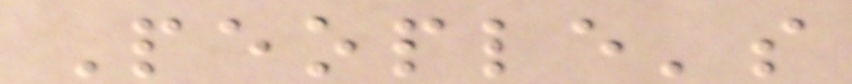People's
